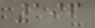196
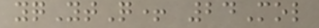yqYtQ+ 24Mol
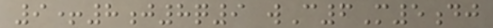9+8j8q9 wC6M5dj
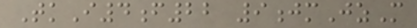TkI4f22 9jmJzM
